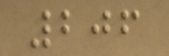206
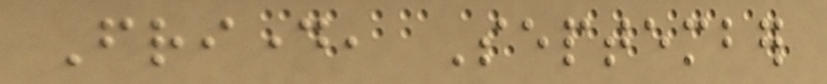Friday, September
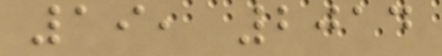19, 2014
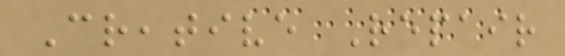Creative Repair
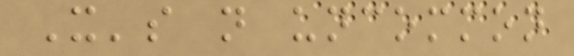It's not uncommon
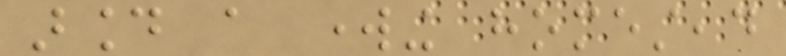around a working homestead
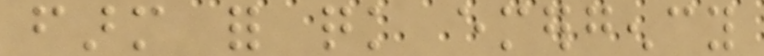farm for quick emergency
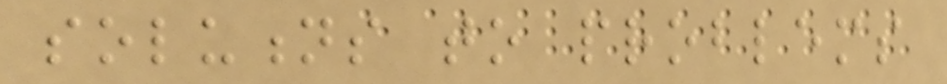solutions to problems
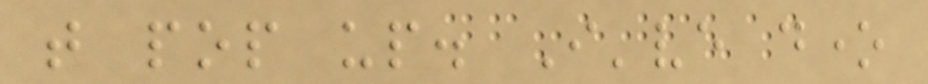that pop up. I've done
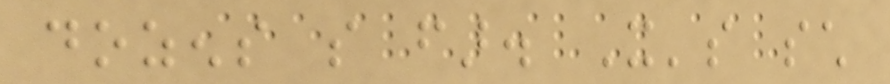dozens so far. It's such
